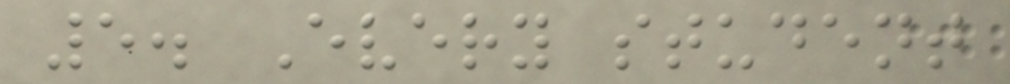5. Every student
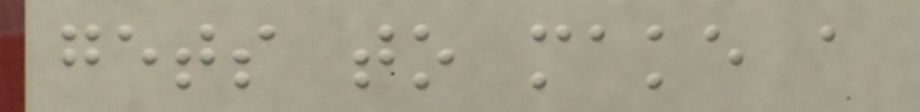gets to make a
